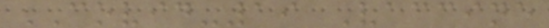COVID-19 Vaccine
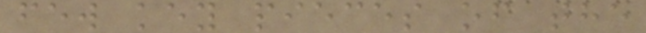few key pieces of the
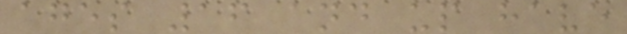ages 16 and up have
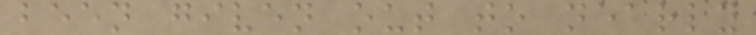been given out to nearly
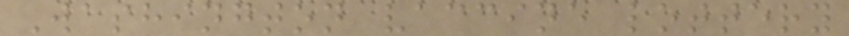Washington vaccine lottery
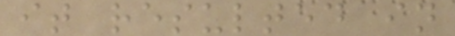it resulted in
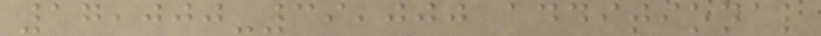17,000-39,000 additional
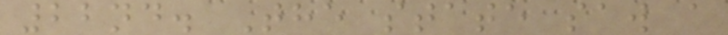22nd. The state saw a
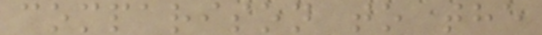comparison to the
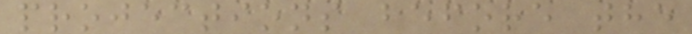projections before the
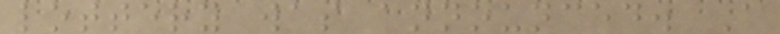lottery was announced. A
